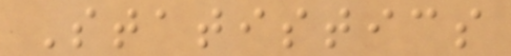Statistics
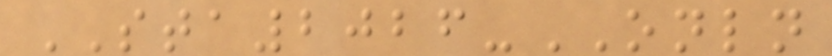STA2026-ONLN
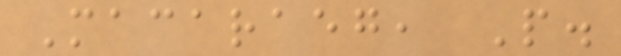Macaraeg, P.
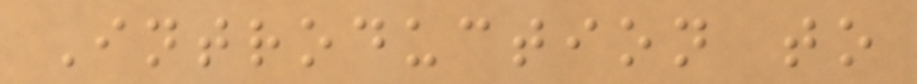Introduction to
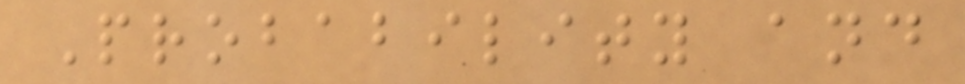Probability and
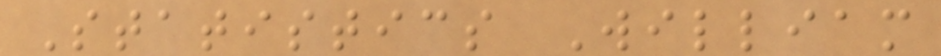Statistics William
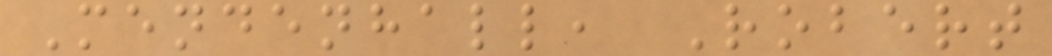Mendenhall, Robert
